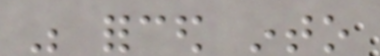was forced into
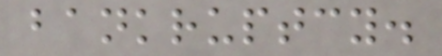bankruptcy.
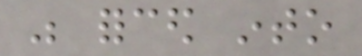was forced into
